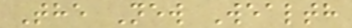The New Wealth
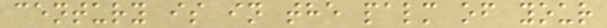century is in the palm of your
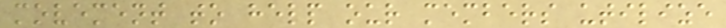movement to help our members utilize
